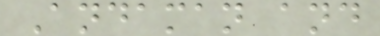Andaman and
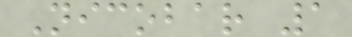Nicobar 1
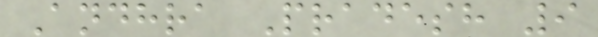Andhra Pradesh 9
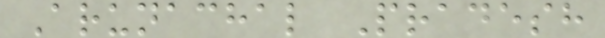Arunachal Pradesh
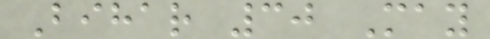Bihar 30 May
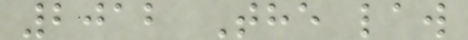2012 The law
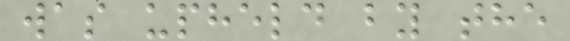was upheld by the
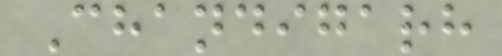Chandigarh
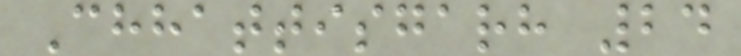Chhattisgarh 24
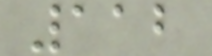112
